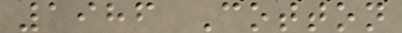1986 Cotton
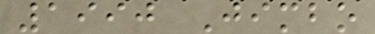1990 Jimbo
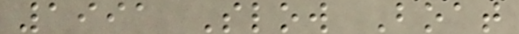1991 Slow Boat
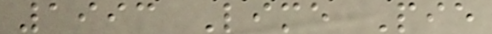1993 Lime Pie
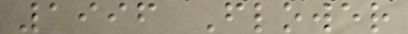1996 Flower
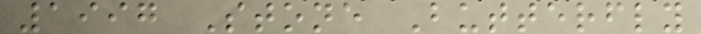1997 Stone Butterfly
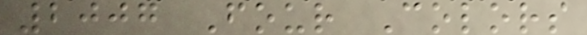2007 Four Colors
